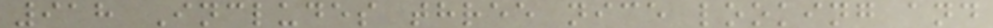918 Includes three nice looking and
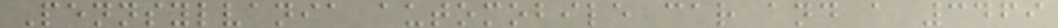Pennsylvania automobile car and a 3469
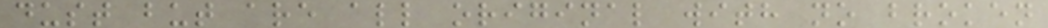dust but are all original with no broken
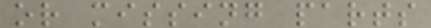or missing parts
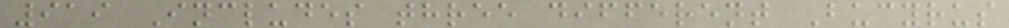919 Includes three different Bucyrus
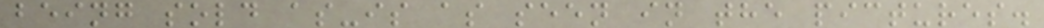being sold as-is as seen in the pictures.
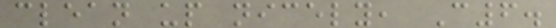clean up nicely, C6.
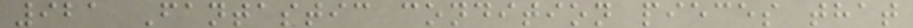921 Fantastic condition pieces that
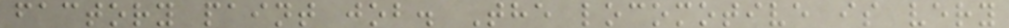factory paint job. The locomotive is very
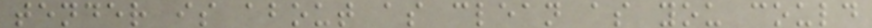tender is about as clean as you could
